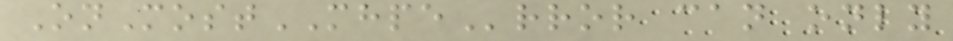OnMostMHPError can only
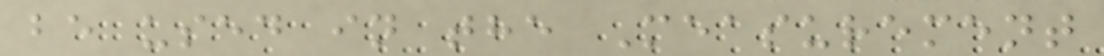be used in the Measurement
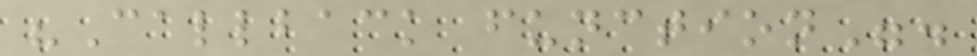"Callback function".
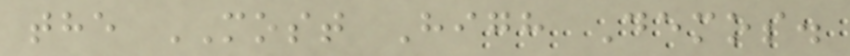the MOST High Demos.
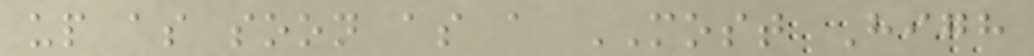up as soon as a MOST High
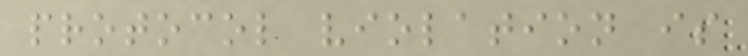protocol violation is
